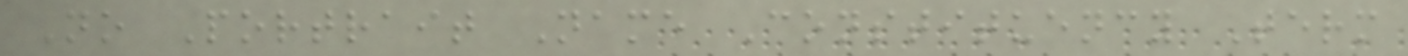No Portrait Name Constituency Term
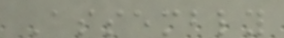Assembly
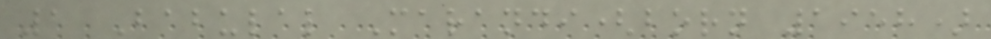1 Babulal Marandi(born 1958)
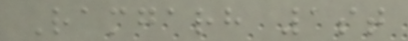Ramgarh 1st
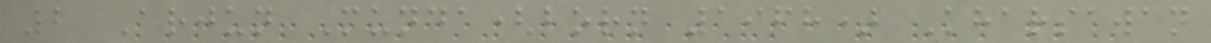2 Arjun Munda(born 1968) Kharsawan
